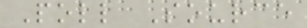Poll Source
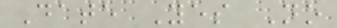Date Yes No
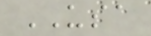USA
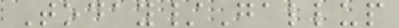Today/Gallup
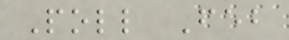Poll Feb
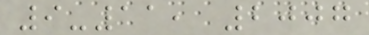9-11, 2007
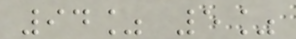94% 5%
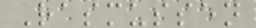Rasmussen
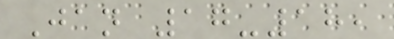Jan 17-18,
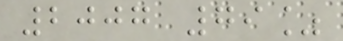2007 79%
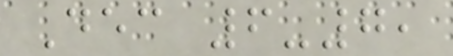Dec 6-7,
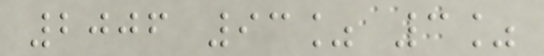2006 93% 3%
